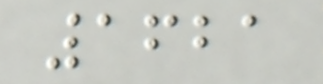1621
